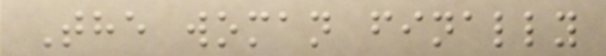The woman finally
